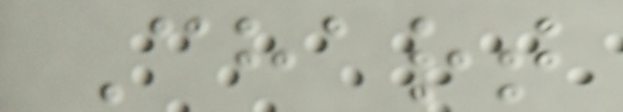Chart
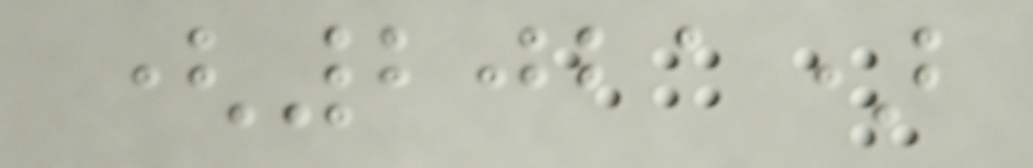(2021)
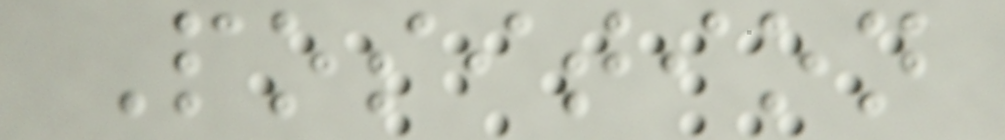Position
